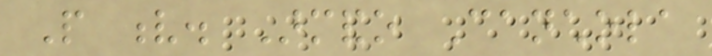People v. Armando Canchola
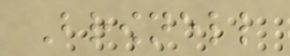Brownell
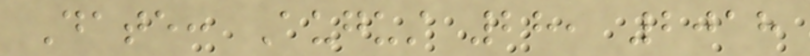Date: August 28, 2018
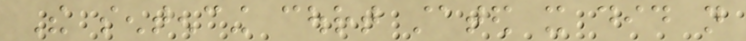The sentencing court stated it did not
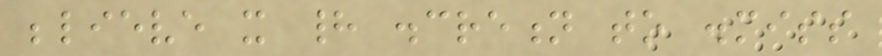believe it had discretion to dismiss
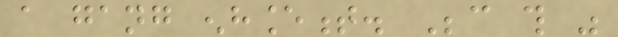a gang enhancement. Because this was
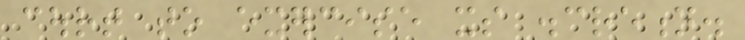court to exercise its discretion.
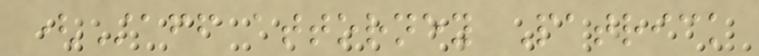(Staff attorney Patrick
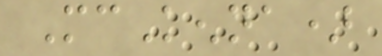McKenna)
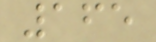165
